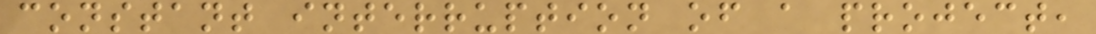constant interruption of a project,
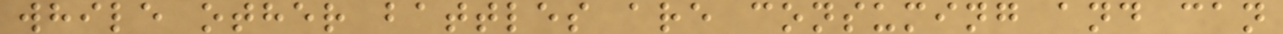while other battles are consuming and can
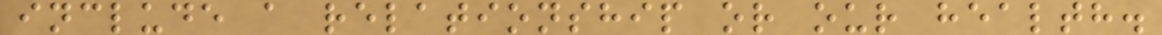include a relationship or our health.
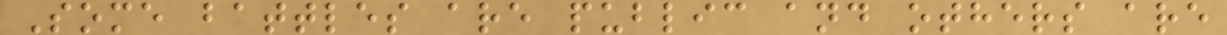Some battles are public and others are
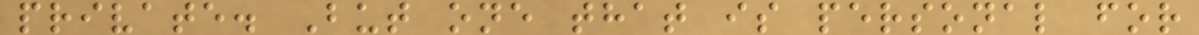private. But one that is personal for
